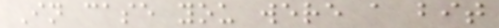In case you were a bit
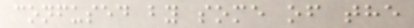confused by some of the
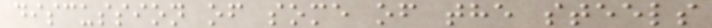discussion of some of the steels
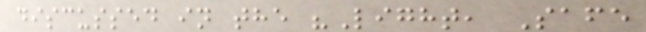discussed in the "Light, Safe
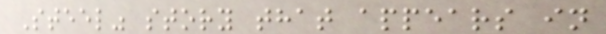Steel" story that appears in
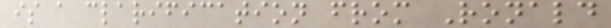is a clarification from Ronald
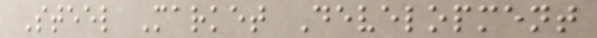Steel Market Development
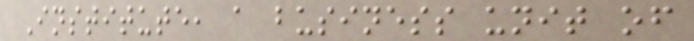Institute, a business unit of
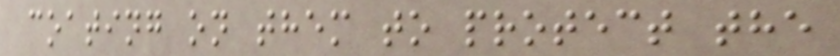coating on them to protect the
